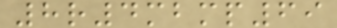8r4mbmp69
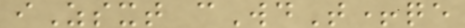iZsxt cWdT+qe
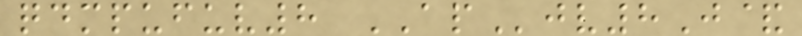qdmpufuv8 APjv8J&
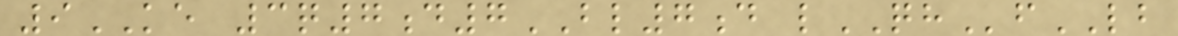9KE 3q7d7BL7d lQHfLB
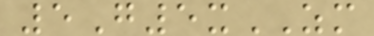5G5xZM
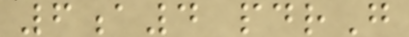6a4 pdrG
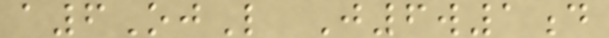a6OjL J6w1d
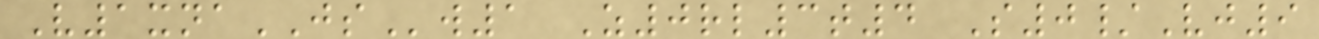V1xnaJSw1 Z0rl3t4 S0/Vj9
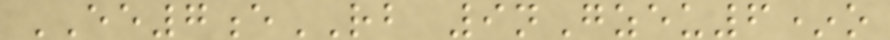EE7eRB 9nGzeu6*o
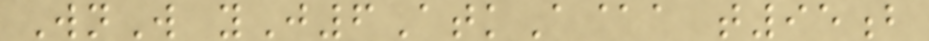WnW yJ6AtkA@a t95b
